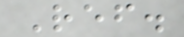Ref.
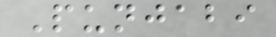Punjabi
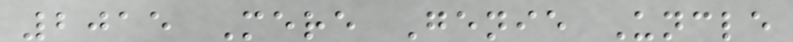2015 Mere Genie Uncle
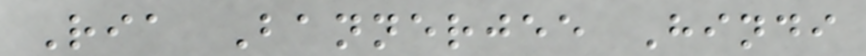Ria Bannerjee Hindi
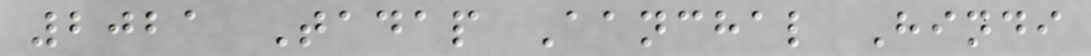2021 Tadap Aanchal Hindi
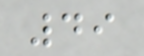49
